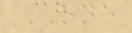ONE
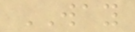WAY
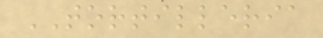TORTILLERIA
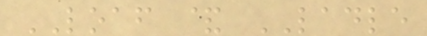LOAF & LADLE
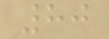80
